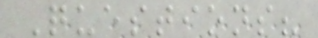Questions?
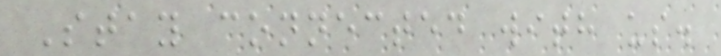Stay connected with us.
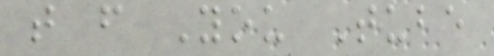t f You Tube
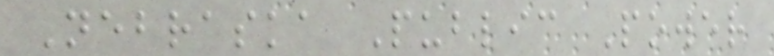Nebraska Public Power
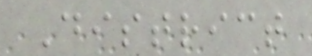District
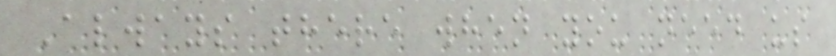Always there when you need us
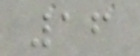16
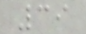39
